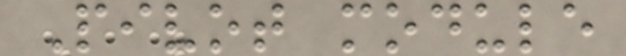Pivot module
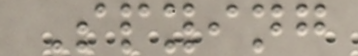Spying
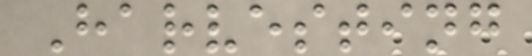Harvesting
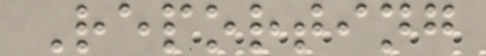Reporting
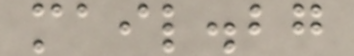mail.bg
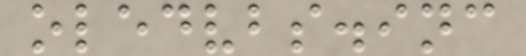oledvbs.inc
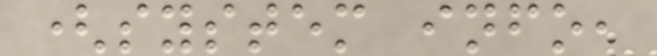(system info,
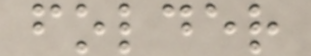folder
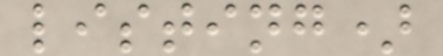listing)
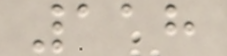118
